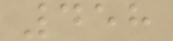458
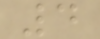4
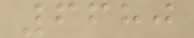6680
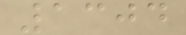1304
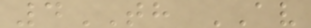4TH AV
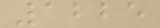1225
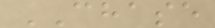CHASE
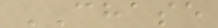CHASE
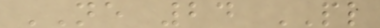NE 24 PL
